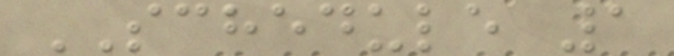SCHEDULE 1
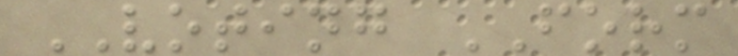VOTING FORM
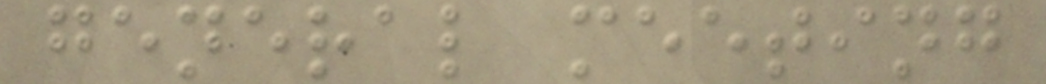general meeting
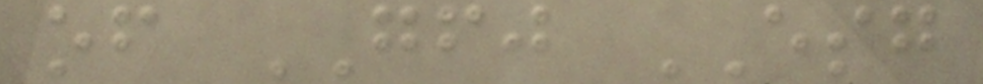of GFJ ESG
